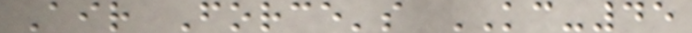Air Force's KC-45
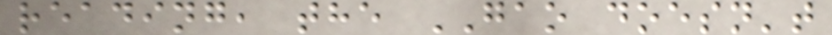reading, the GAO doesn't
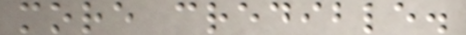more credible.
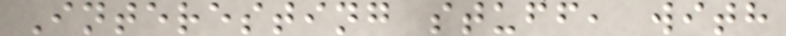Interesting stuff, with
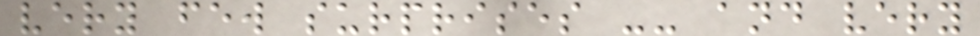very few surprises -- and very
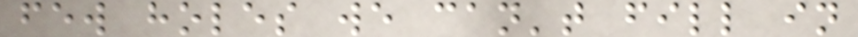few holes we can't fill in
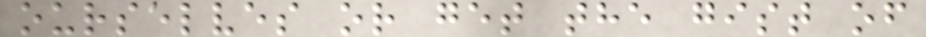ourselves or get the gist of
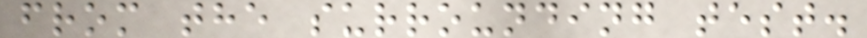from the surrounding test.
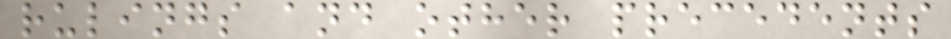rulings and other precedents
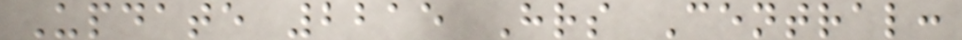Update 2215 Hrs Central:
